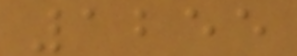1255
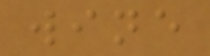wine
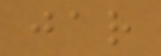jar
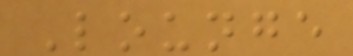Lounge
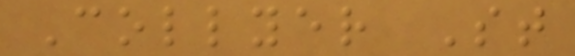Collyer St
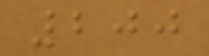200
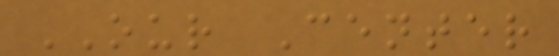OUR Center
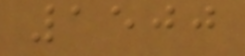1500
